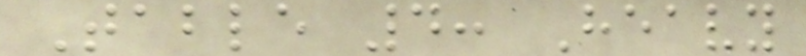Table 4: Heavy
